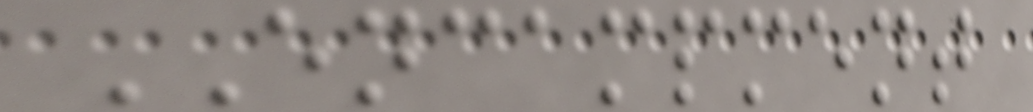ENCAMPMENT
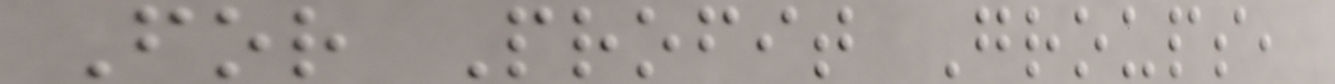For Profit Groups,
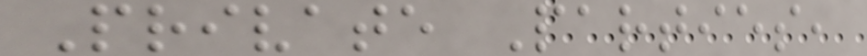Private Parties,
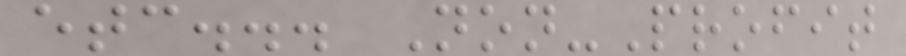etc... Non-Profit
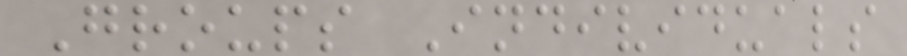Groups Individuals
